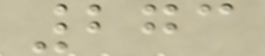273
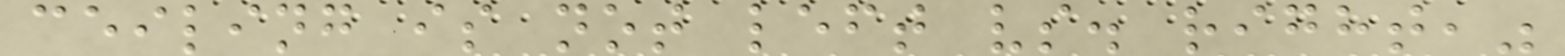ceiling is not left vs. right,"
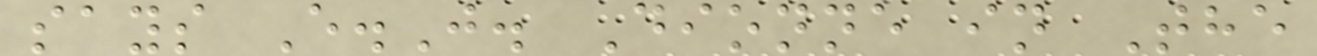says E.J. Dionne in The
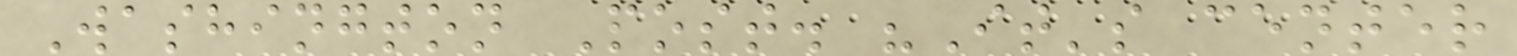Washington Post. "It's center
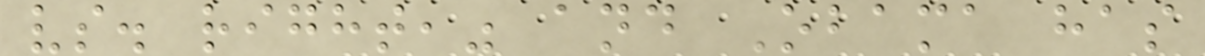vs. right," and Obama has
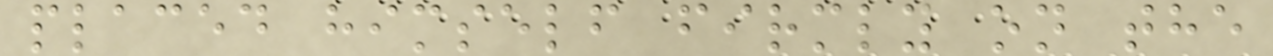placed himself firmly on the
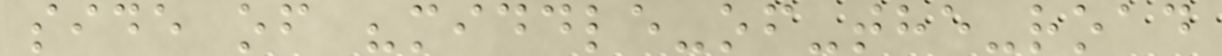side of "middle-of-the-road
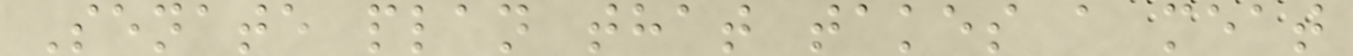Senate plan that takes a meat
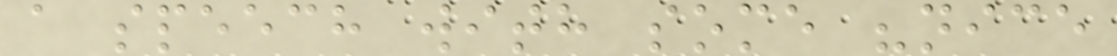a speech with some "nice
